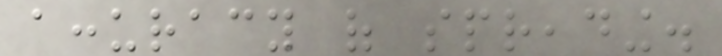accuracy of spreading.
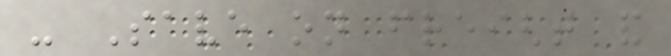- Save on freight and
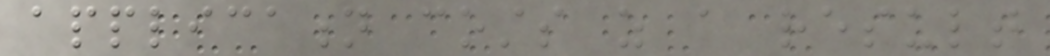application costs as a result
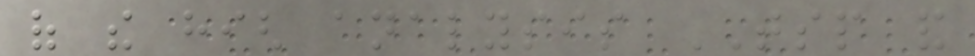of the high analysis TSP and
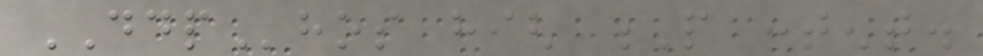DDPhos high P content.
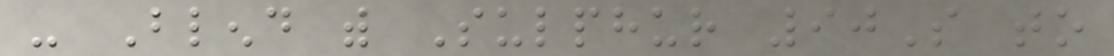- Blend with Sulphur 90S to
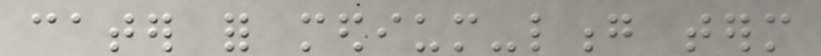cater for medium-long term
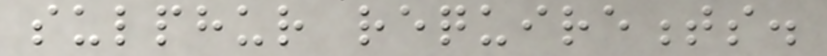sulphur requirements.
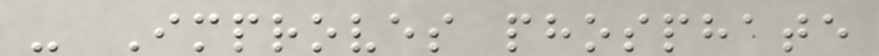- Improves phosphate
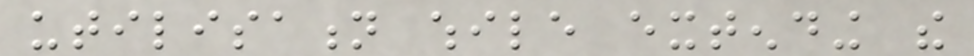utilisation while extending the
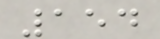154
